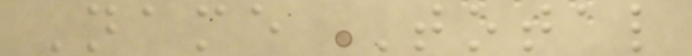Name Total
